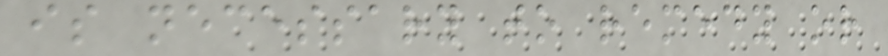is necessary to remedy or
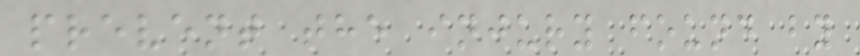prevent the injury found by
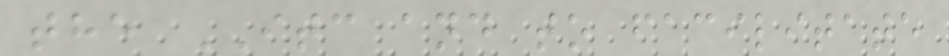the ITC and to facilitate
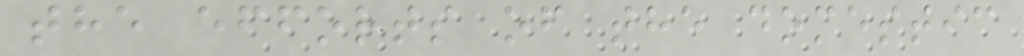the efforts of the domestic
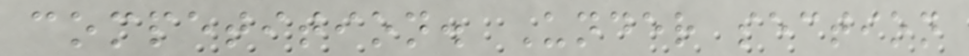competition. Under section
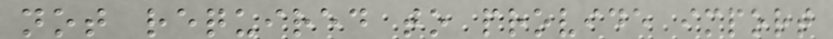not required to provide import
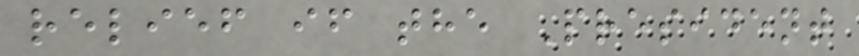relief if the President
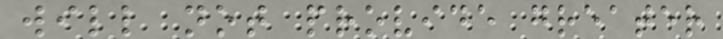will not provide greater
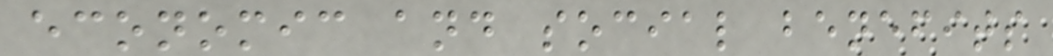economic and social benefits
